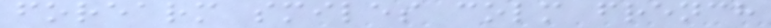forearm smiles colm french
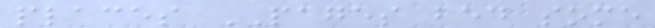places PAGES bed some
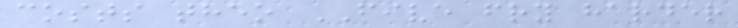costs theo FIVE fry harder
